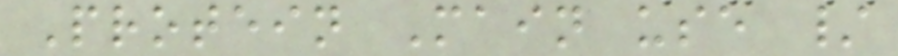Protein Main use /
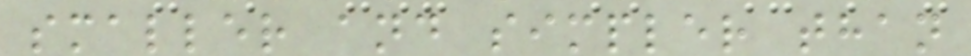smaller and simpler than
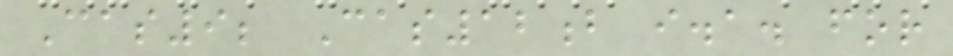Cas9; Cas12b i.a. for
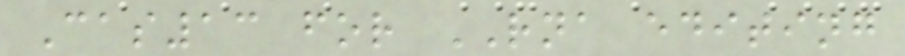Cas13 for RNA editing
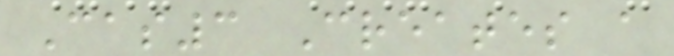Cas3 Creates a
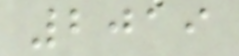2019
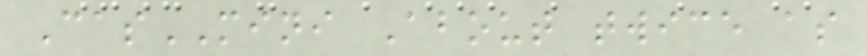CasMINI About twice as
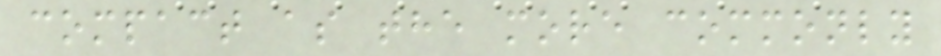compact as the more commonly
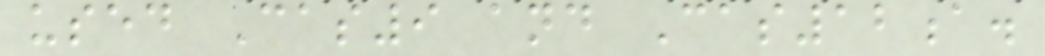used Cas9 and Cas12a.
